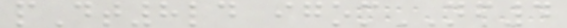pDt8ld igomNF4
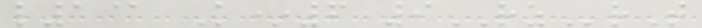l1@ K*6 9RZrT
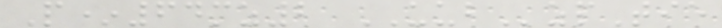P*64mz2 UUBzpTie
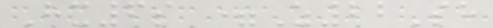Hx6s =Z22Sh
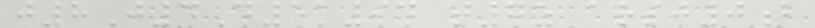j8J4D5k94 t7z arsj0b
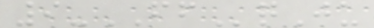9-FFqJu
